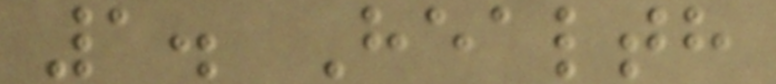1. Health
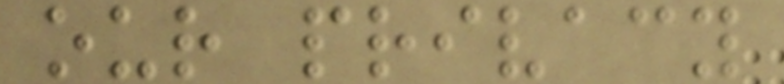our privacy
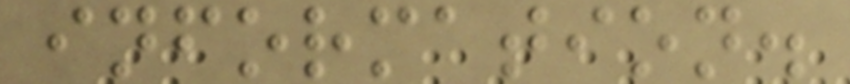information.
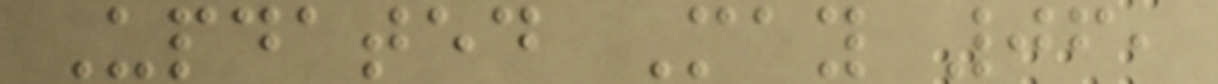Updated May 06,
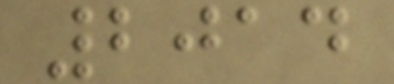2014
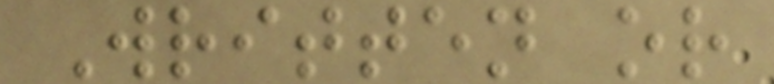Written or
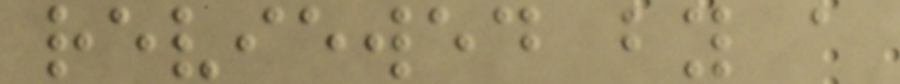reviewed by a
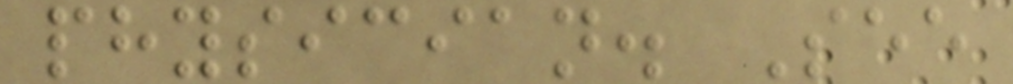physician. See
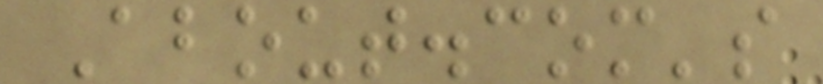About.com's
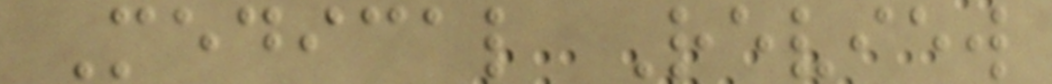Medical Review
